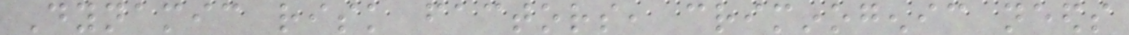Dynamic risk factors, criminogenic needs
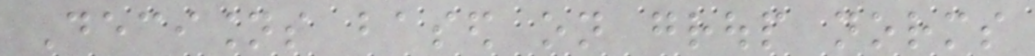Decisions based on group norms
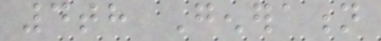4th Generation
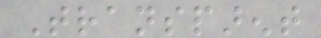Transparent
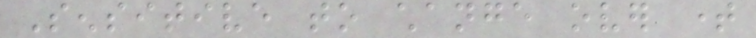Sensitive to change over time
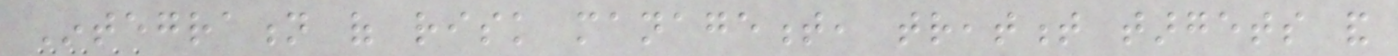Integration of risk management, treatment targets and
